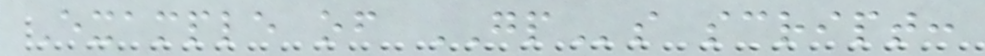Example of GPs script:
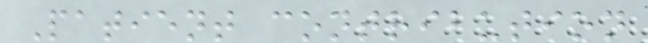Patient contribution
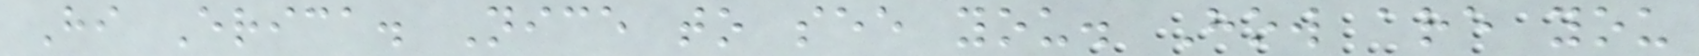Hi Erica. Nice to see you. How are you
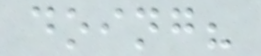doing?
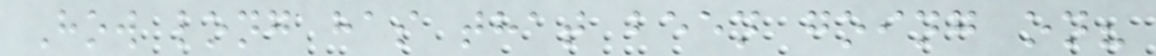How long has that been going on?
